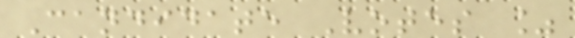Candidate Votes %
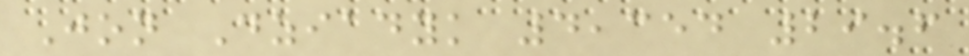Jon Dziadyk 4,354 29.6
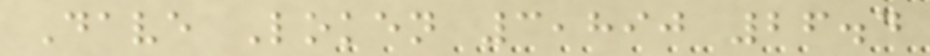Dave Loken 3,890 26.4
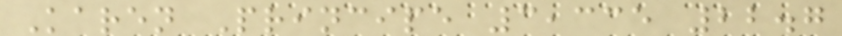Karen Principe 3,335 22.7
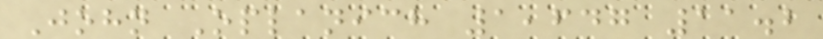John Oplanich 1,647 11.2
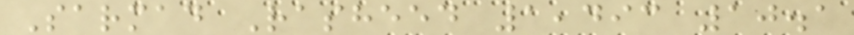Sarmad Rasheed 1,493 10.1
